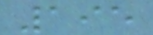195
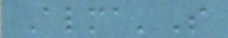Alma'S
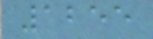1255
